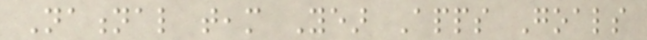National team Year Apps Goals
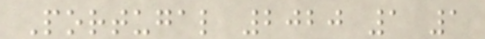Portugal 2020 1 1
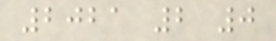2021 2 0
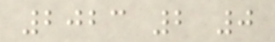2023 2 0
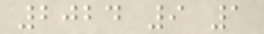2024 9 1
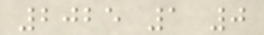2025 1 0
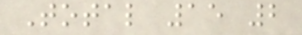Total 15 2
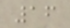16
